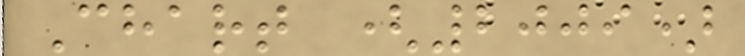Chart (2009)
